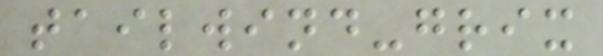tailwind-grix
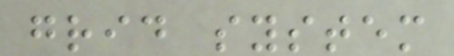grid system
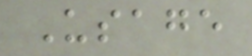Usage
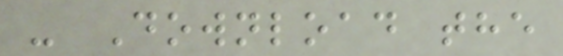- Download the
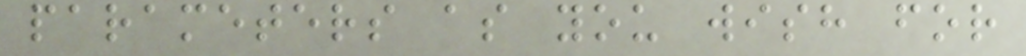parameters as you wish for
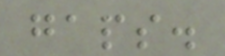gaps.
